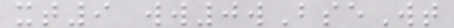xt9 ww0wBseWt
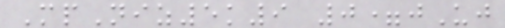MpNiz5k9 0=jUj
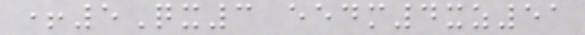+5Qx3 eedm4xz51
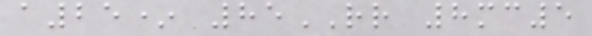a25* 85RR 8mc5
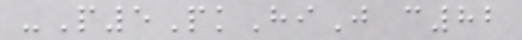-P5PkHiJ c82
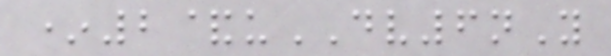*2&uDV6nY
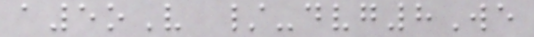a5oV /-dvg8We
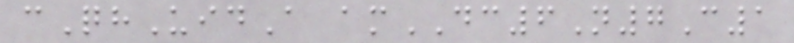cQhUidA amDC6N7C1
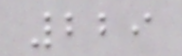229
